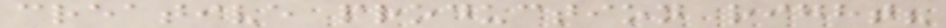creative production right?
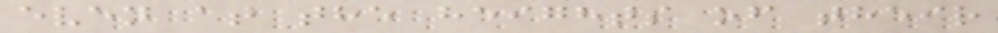even at the heights of their
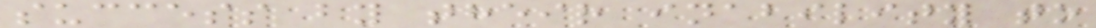success by their inability to
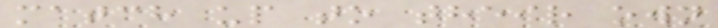match up to their own
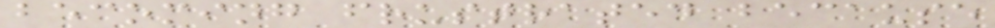becoming frustrated because
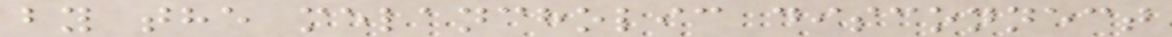by the melancholic disconnect
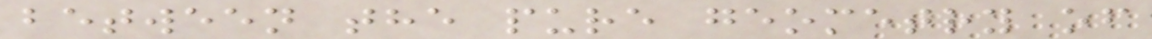between the pure geometry of
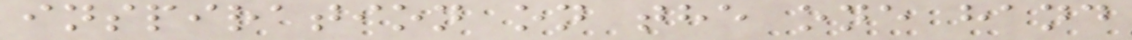inspiration on the one hand
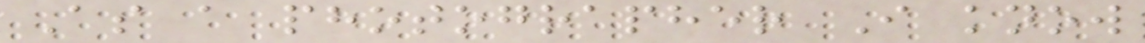As a photographer I know
